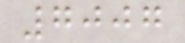7007
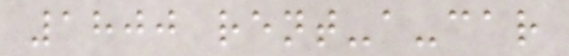1800 rent-a-car
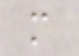m
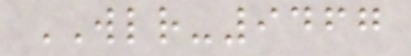WLR-9467
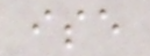ise
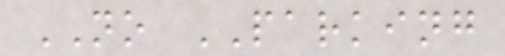NO PARKING
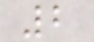2
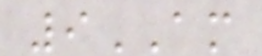9AM
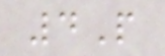4P
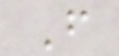F
